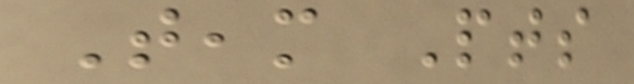Team Pts
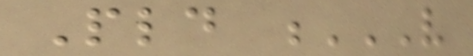Pld V
